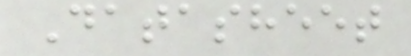Datasheet
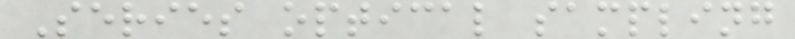Series optical sampling
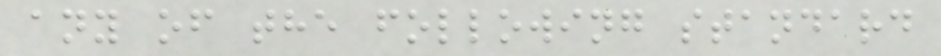any of the following standard
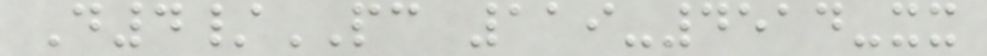D4/PC 119-4514-xx
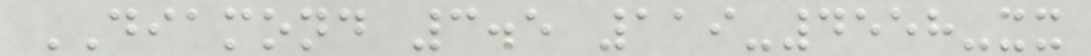DIAMOND 3.5 119-4558-xx
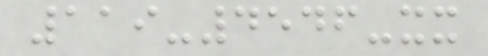119-4546-xx
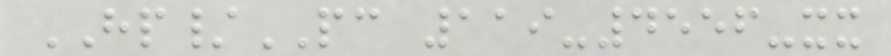HP/PC 119-4556-xx
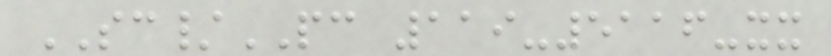SC/PC 119-5116-xx
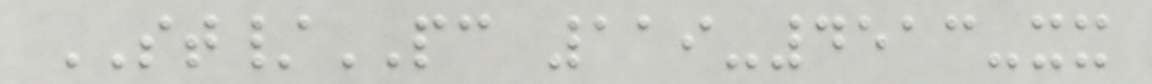ST/PC 119-4513-xx
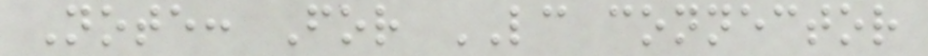Note: For LC connector
